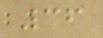36
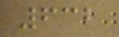632
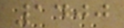1400
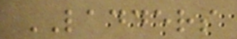LADDERS
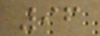96
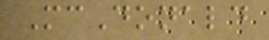McDonald
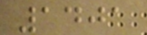1401
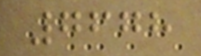7678
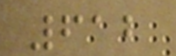612
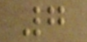7
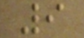9
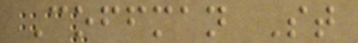Coffman St
